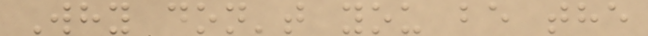Why don't you be the
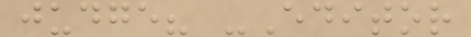judge? -Editor
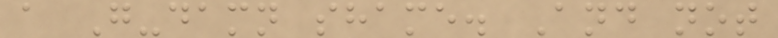a G-damn shame. And not
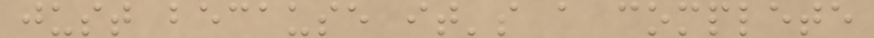just because it's a complete
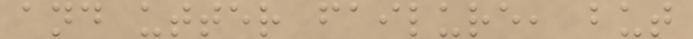and utter failure, but
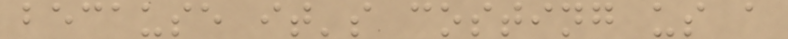because it's costing us a
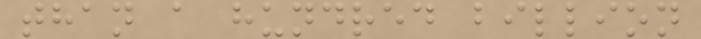than a hundred billion
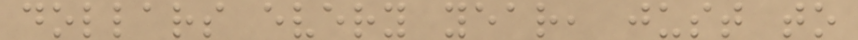dollars every year, just to
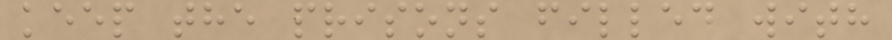keep the prisons filled with
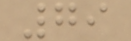79
